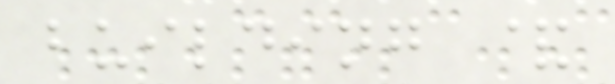building &
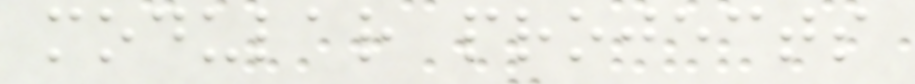modular projects
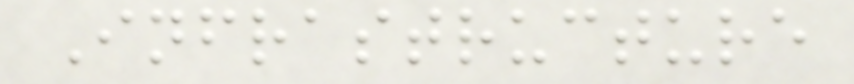Infrastructure
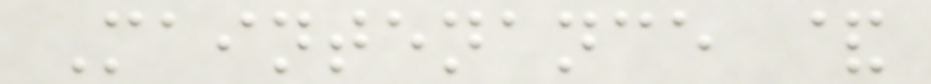Maintenance &
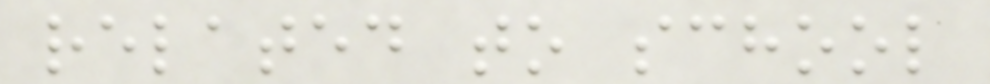related to school
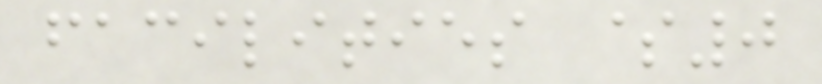facilities $0
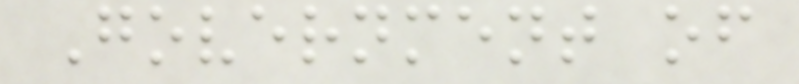Government of
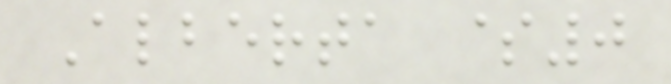Alberta $0
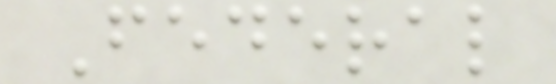Federal
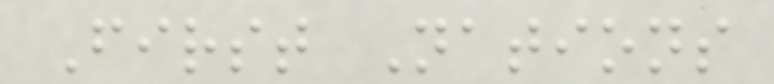First Nations
